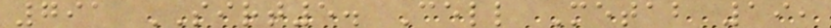791 SIRT5. Cell Metab 19,
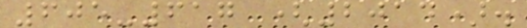605-617 (2014).
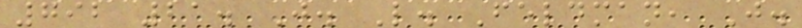792 21. J. L. Feldman, J.
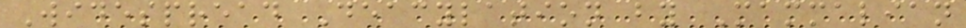Widespread Deacylation by Mammalian
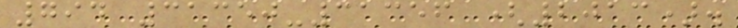794 31350-31356 (2013).
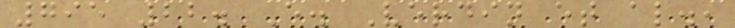795 22. E. Verdin et al.,
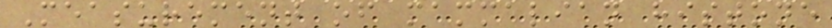Measurement of mammalian histone
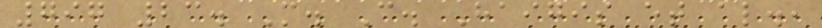797 23. M. C. Haigis et al.,
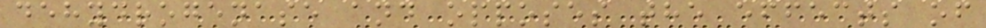dehydrogenase and opposes the effects of
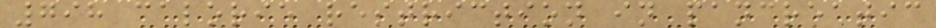798 calorie restriction in pancreatic
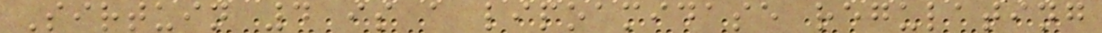Sirtuin 4 is a lipoamidase regulating
